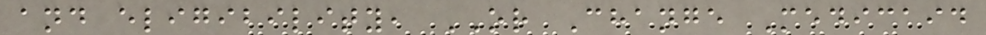and eligibility, OR Change Medicaid
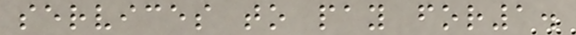services to pay for1.
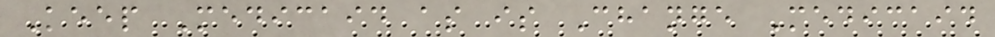Keep Medicaid as is Change Medicaid
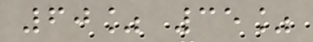60% 35%
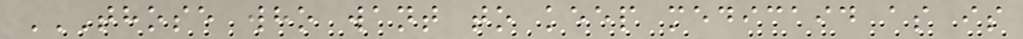THOSE WHO WANT TO KEEP MEDICAID AS IS
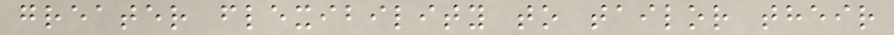greater flexibility to tailor their
